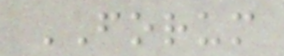FORUM
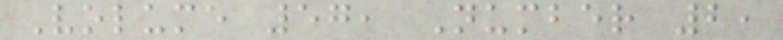Volume 57, Number 2,
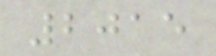2015
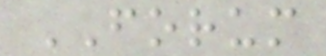FORUM
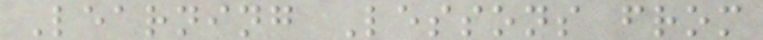Learning Lessons from
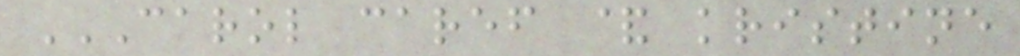CAROL CAREF & KRISTINE
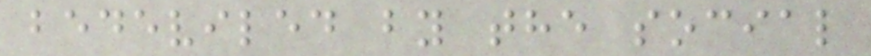bedeviled by the social
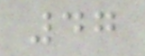47
